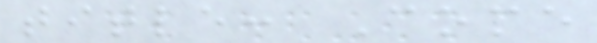title: Come
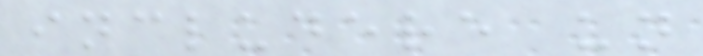includere un
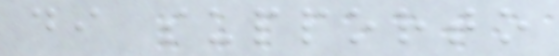di supporto
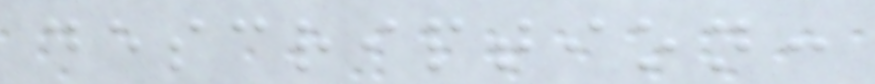description:
